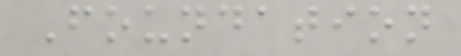Foundation
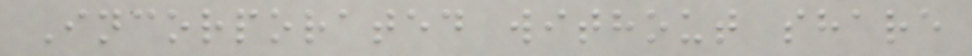Incorporated without share
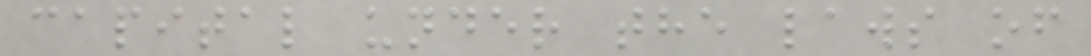capital under the laws of
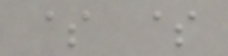$ $
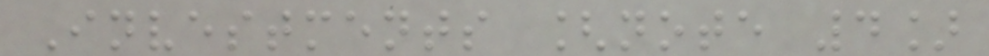Investments [note 4]
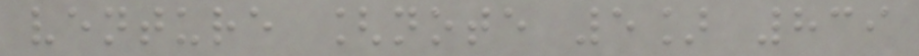venture [note 5] 839
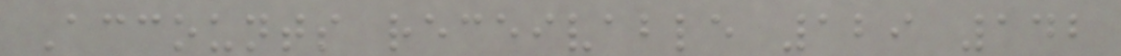Accounts receivable 129 142
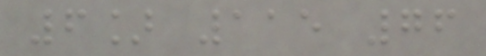6] 115 76
